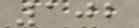102
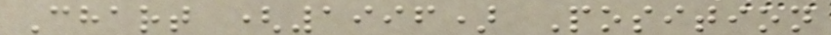Chart (1996) Position
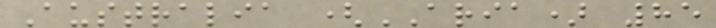Australia (ARIA) 85
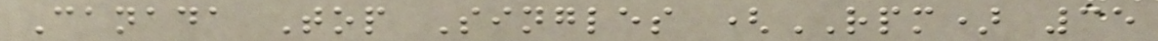Canada Top Singles (RPM) 35
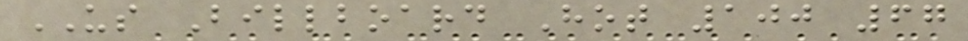US Billboard Hot 100 67
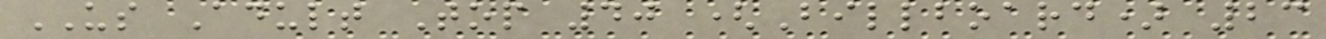US Adult Top 40 (Billboard) 23
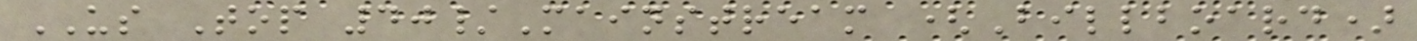US Top 40/Mainstream (Billboard)
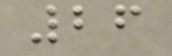26
